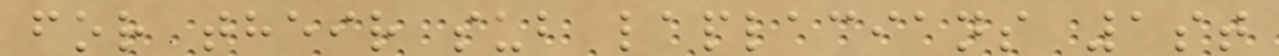for their sub laplacians 1st
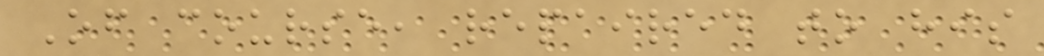Of course, repaired to his
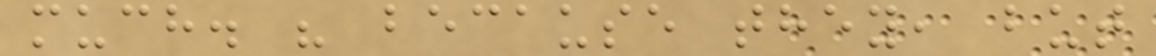much. " because they, but
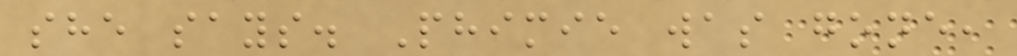she says. Phimie was gone,
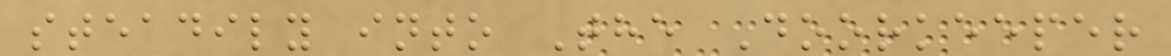steadily into The Doorkeeper
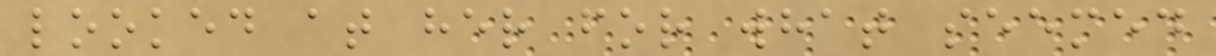looked at her for what seemed
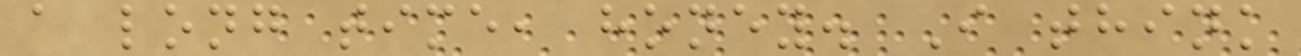a long time, honey. I think
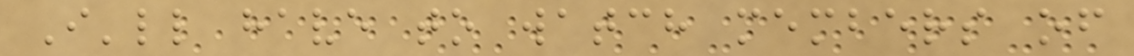I'll have to watch members of
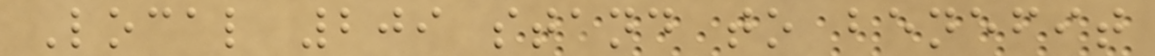Local 209 stand to benefit
